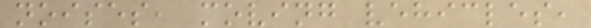noises, moving vehicles,
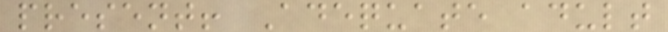present! Adequate adult
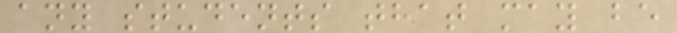any students that may be
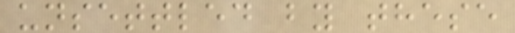unsettled by these
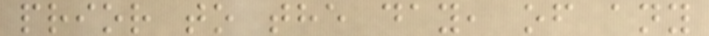prior to the day, of any
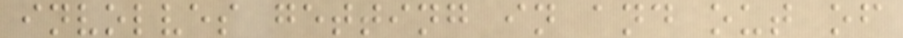involves getting in and out of
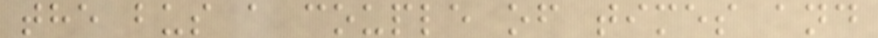the bus a couple of times and
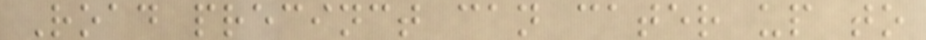Road precinct can cater up to
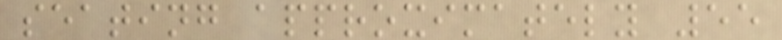seating approximately 55
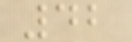42
